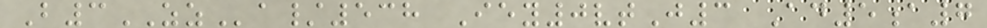B3ZZa/538 Iey0vtJ3 Ad5a7
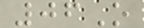06O
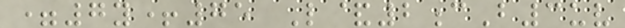=7y+75 L&2cB3uv
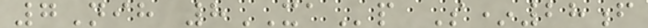7Nih 8XAp S*28f
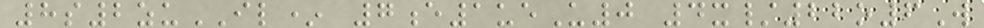8s2zuIL* 7e1ueU0 4x/22o6W
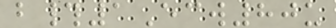b#1Ecw80u
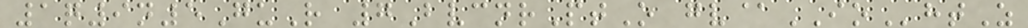1q9n5GuR 7BvcnrPtO gv@IOhtZ
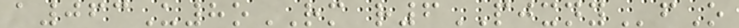a063U8oRM r6PJXNYfO
